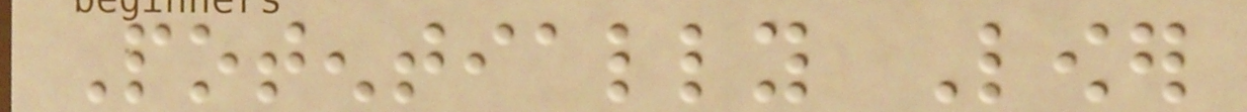Potentially Lower
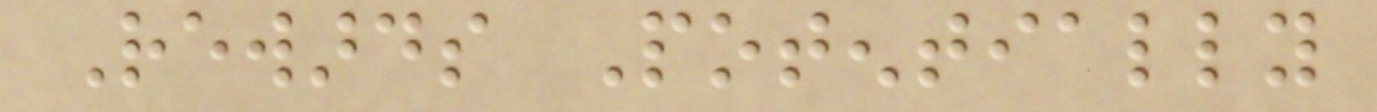Rewards Potentially
